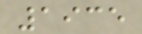1935
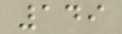149
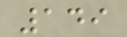149
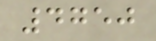4750
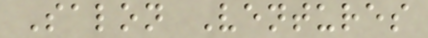Salon Ventures
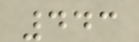443
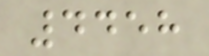4458
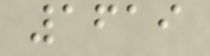1619
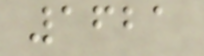1621
